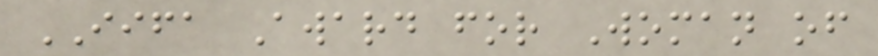IIFA Award for Woman of
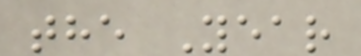the Year
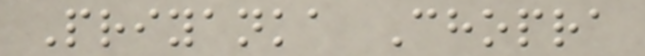Priyanka Chopra
